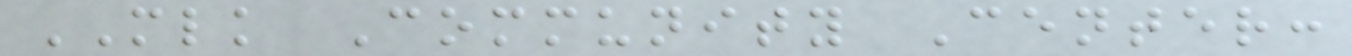MLK Community Center:
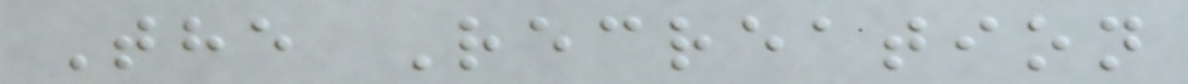The Recreation
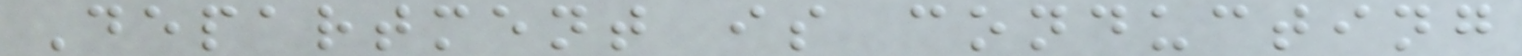Department is conducting
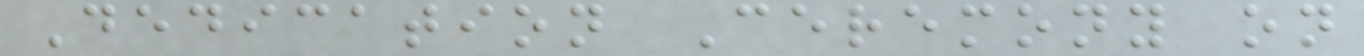Dedication Ceremony on
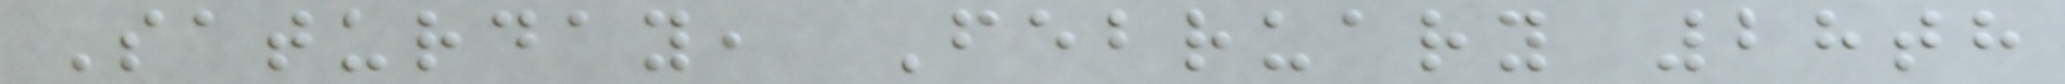Saturday, February 28th
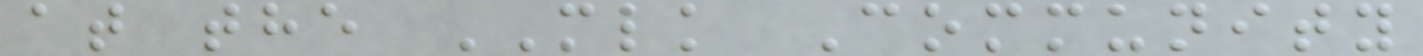at the MLK Community
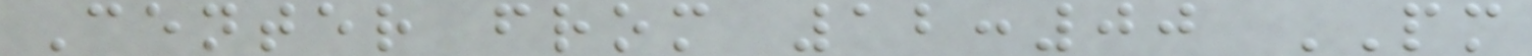Center from 12:00 PM
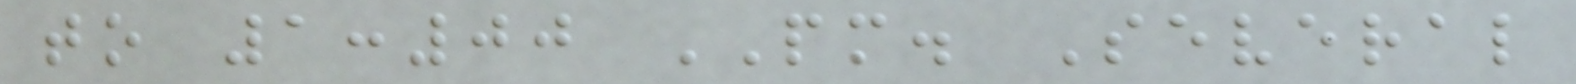to 1:00 PM. Several
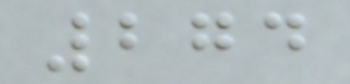274
